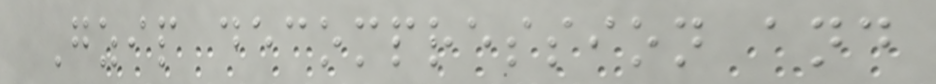Gzip decompression and
